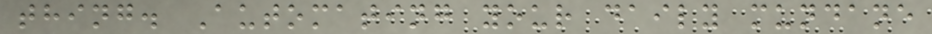thing. Automating your daily mundane
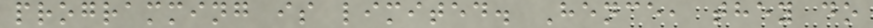programming is limited. Hence, they do
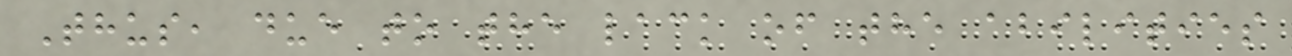Thus, due to the lack of the abilities
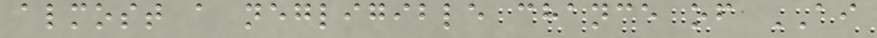almost a negligible chance of AI
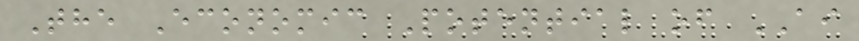The Economic Potential of AI
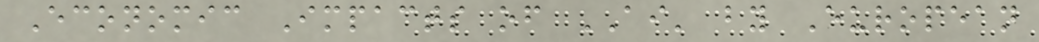Economic Impacts of AI' by European
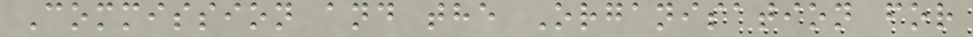Commission and the Organisation for
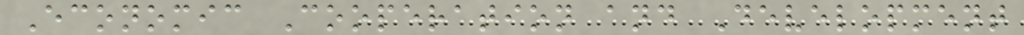Economic Cooperation and Development
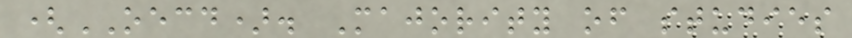(OECD). Majority of studies
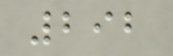292
